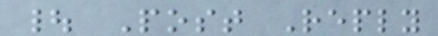| Post Reply
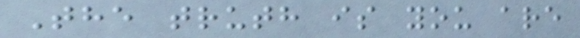The truth is you are
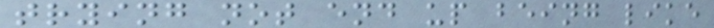trying not end up being like
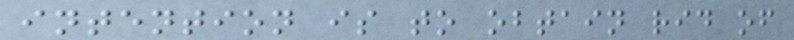intention is to obtain rid of
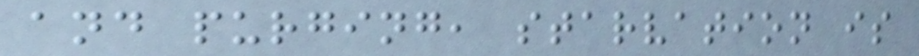and purging, starvation is
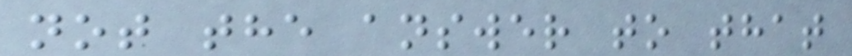not the answer to that
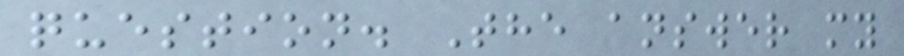question. The answer my
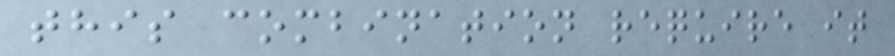this combination require it
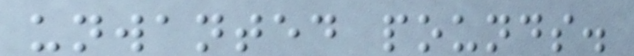unwanted pounds.
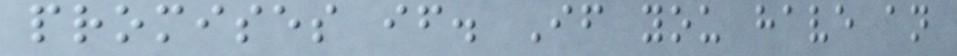promises if. If you have an
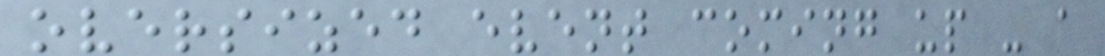oversized event coming up - a
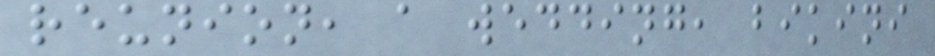reunion, a wedding, bikini
